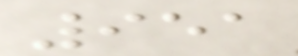951
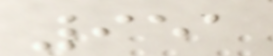951
